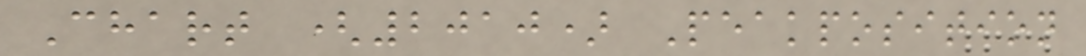Chart (2010) Peakposition
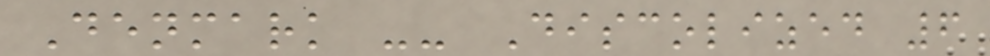Denmark -- Discolized 6
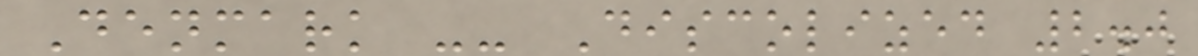Denmark -- Discolized 2.0
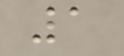1
